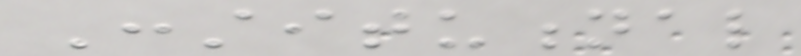Constitutional
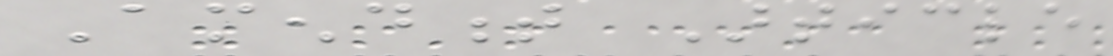Amendment Article
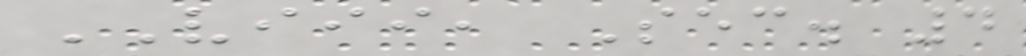VIII, Sec. 4
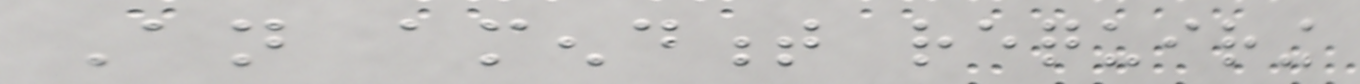An amendment requiring
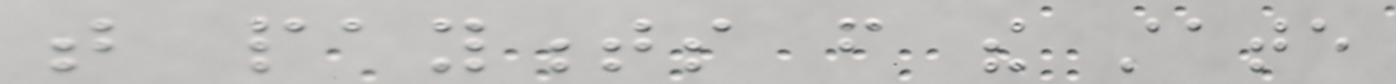that payments from the state
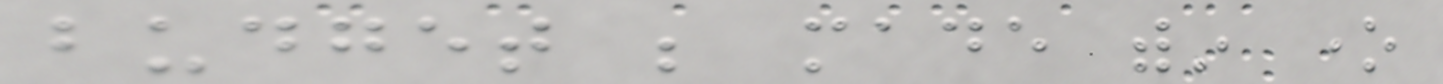budget be made within one
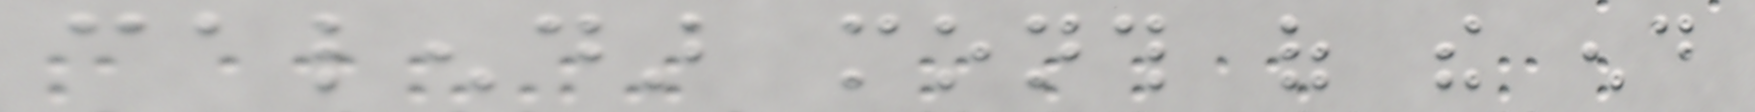calendar month of the end
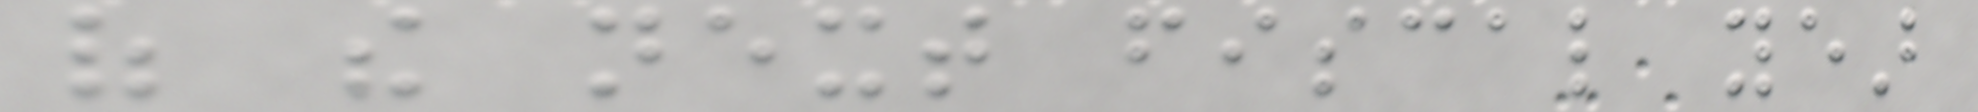of the next fiscal year
